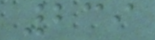239
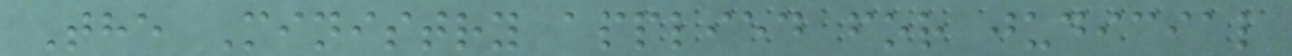The Ministry applied for judicial
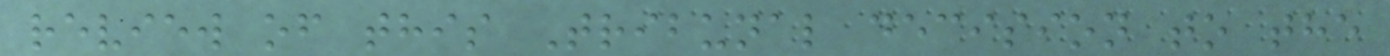review of this Tribunal decision to the
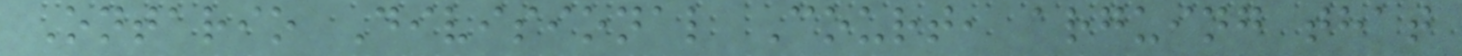Ontario Divisional Court, arguing that
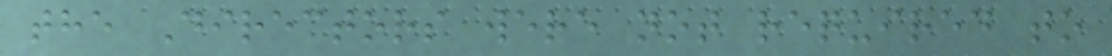the Directors were not required to
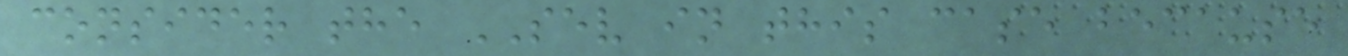consider the SEV in this case because
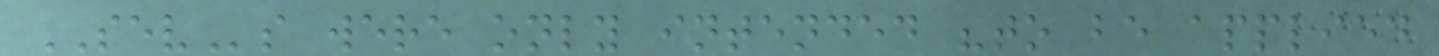SEVs were only intended "to be applied
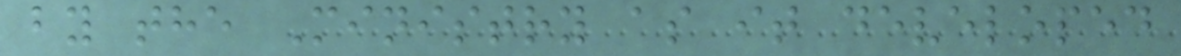by the Ministry as it developed
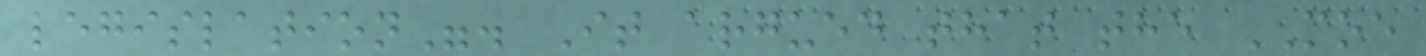legislation". It argued that the MOE
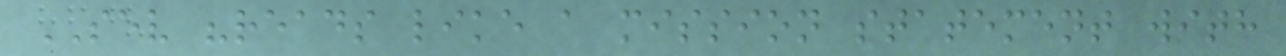SEV "reads like a mission statement with
